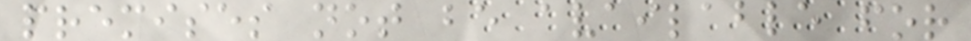premises not be available for
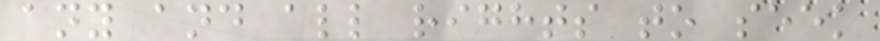any and all rights to seek
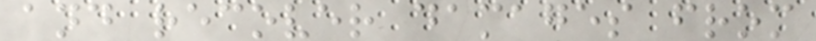and recover damages from
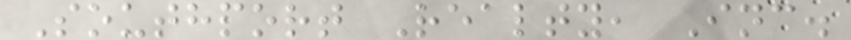Southport Realty, Inc.
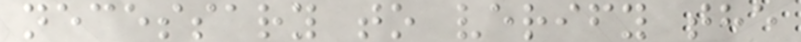necessary to verify the
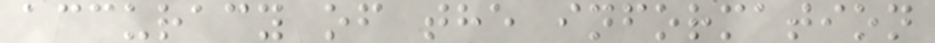accuracy of the information
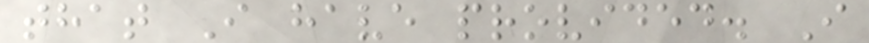that I have provided. I
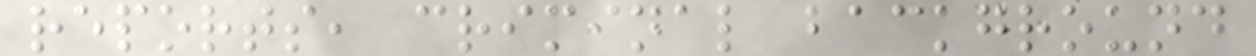reports, criminal background
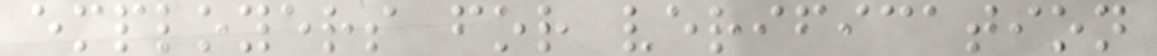employers for verification
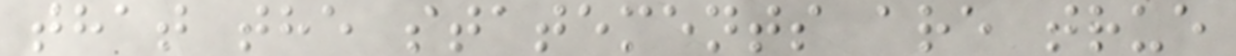that the statements are true
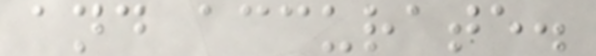and accurate.
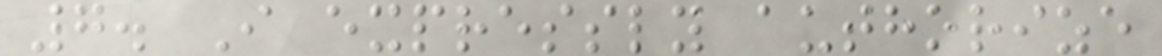7. I expressly authorize
